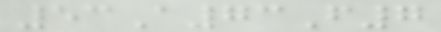53A73F7
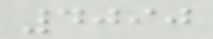4090
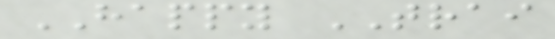HAPPY TRAI
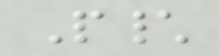P\
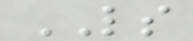LS
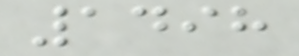1498
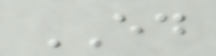ED
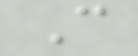C
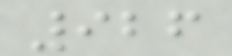926
